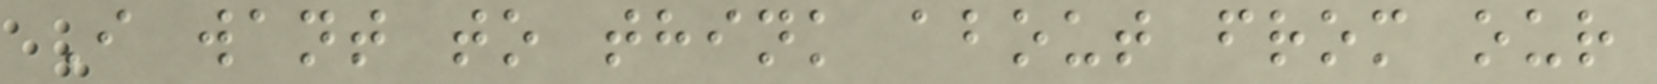I want to think about from our
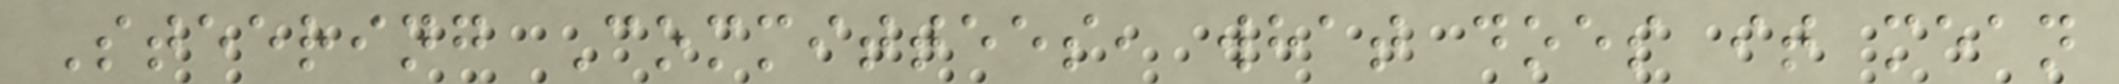Steering Committees, what does it mean
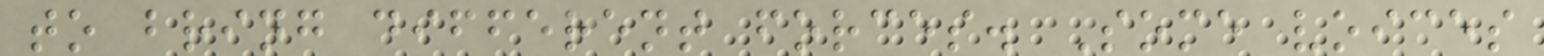to bring different forces. Some voices
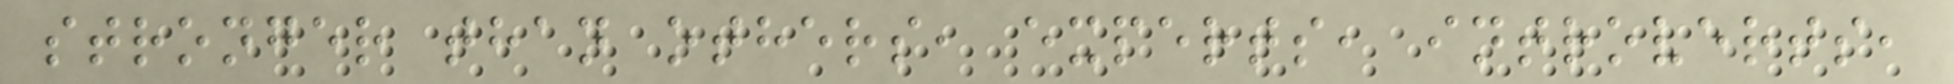stronger than others, experts, introverts,
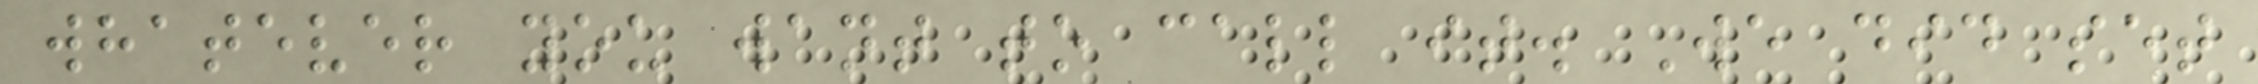whatever you want to call it. We did set
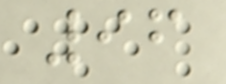96
